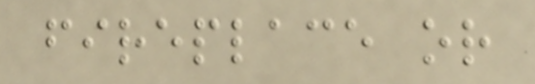fireplace or
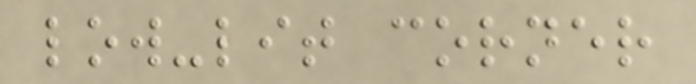low-lit corner
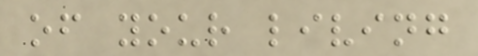of your living
